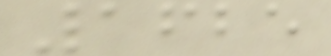1625
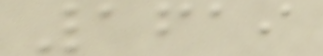1619
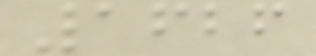1626
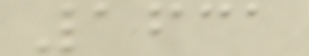1631
